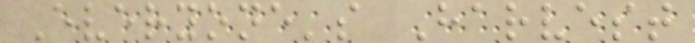Everyone's Harvest
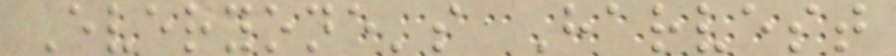Everyone's Harvest
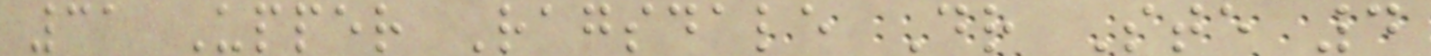31 Upper Ragsdale Dr Ste 4
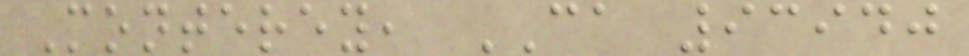Monterey, CA 93940
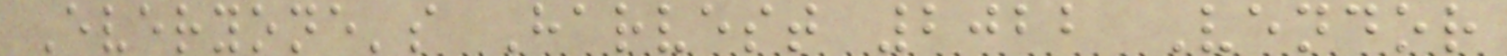Everyone's Harvest 2022 Vendor
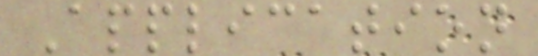Application
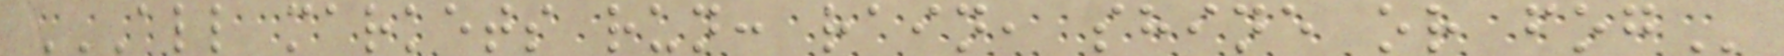ALL MARKETS RUN: RAIN, SHINE OR FOG
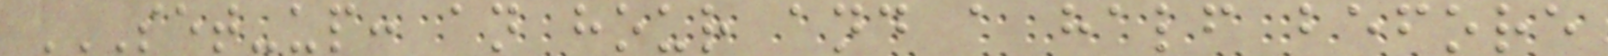SET-UP: AN HOUR AND A HALF BEFORE
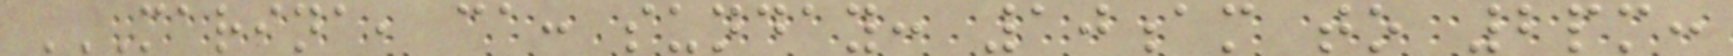MARINA, CA: SUNDAY: 10AM TO 2PM:
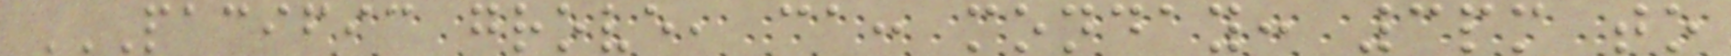PACIFIC GROVE, CA: MONDAY: 3PM TO
